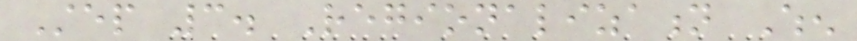Step 3. Regionalization When
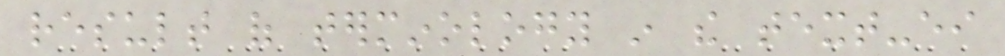result of terminology in the text-either
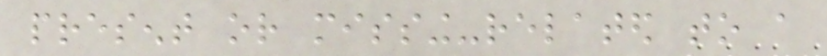present or missing-related to a
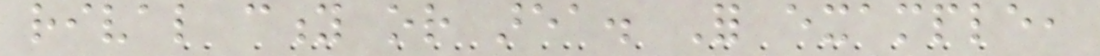rival city or area. For example,
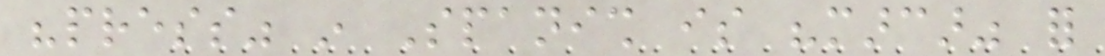"press" in Spanish is "marcar" for
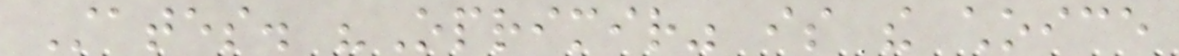States. "Oprimir" is the choice
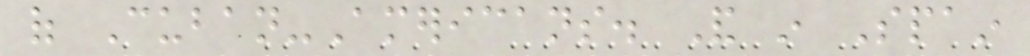of Cuban-Americans. And in Spain
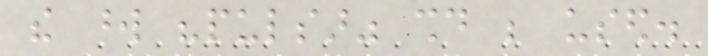the word "pulsar" should be used.
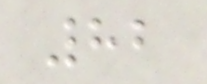82
